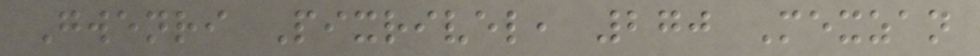Gwenri Pixrivel, 270 Mexzan
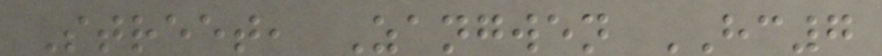Street, Zangwen HC7
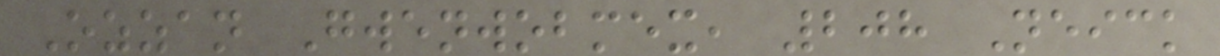Ozzan Gwenwobmex, 208 Neick
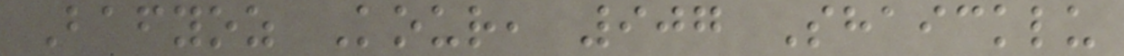Bafyoz Kour, 907 Shaicklu
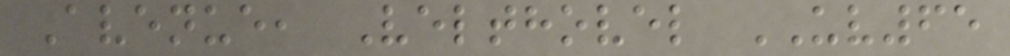Avenue, Velthovel UV65
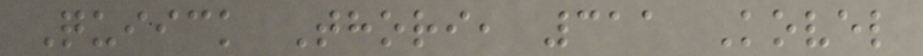Quiick Thori, 311 Kovel
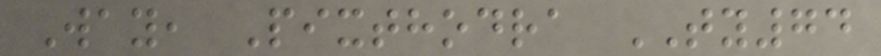Way, Pixthodra TY74
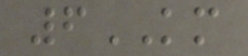6KM
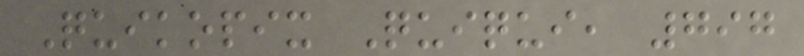Quikopix Quiqui, 797
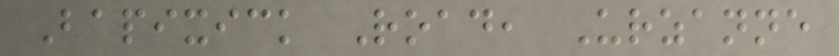Bapixick Road, Urzanne
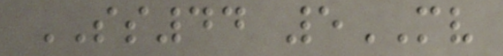SS44 5MV
